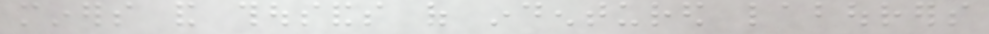miners and thousands of indentured labourers
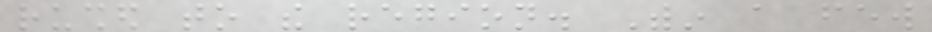rushed to the region. Within a few
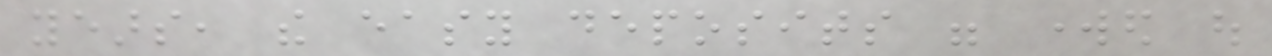years, the easy deposits were worked out
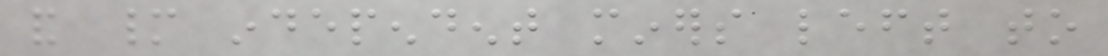and many independent miners left to
